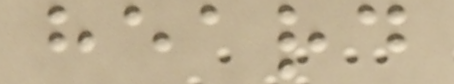heard
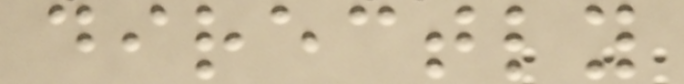directly
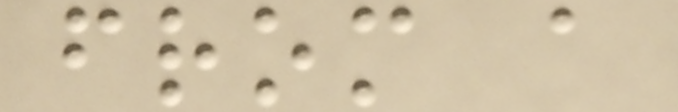from a
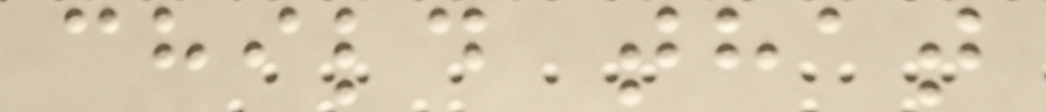child that
